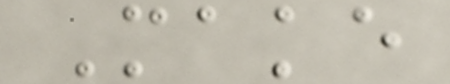Make
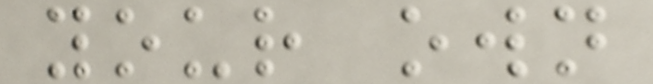your own
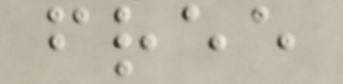free
